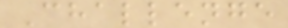Challenge
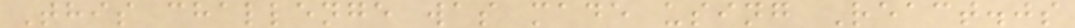This challenge was made using React.js
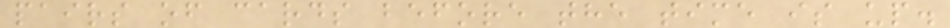pairs of cards before the time is up.
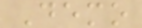Demo
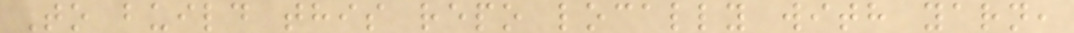To build this repo locally with yarn,
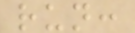run:
